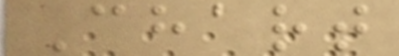Chart
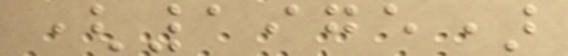(1975)
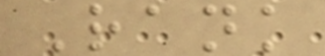Rank
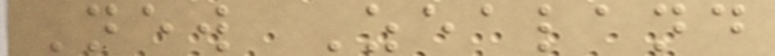New Zealand
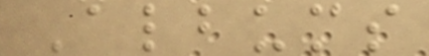Albums
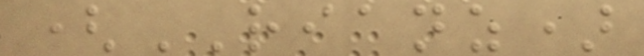(RIANZ)
